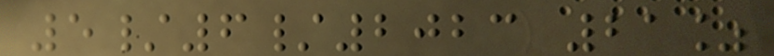5/6/2023 21%
